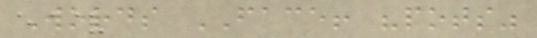Words FACE! "pots"
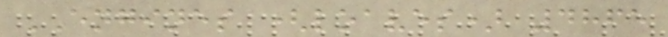ENGINES (loaves) 4865
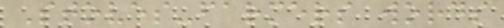Stoves-farmers words
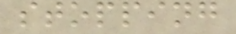stopping
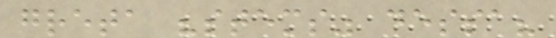greta "stems" dessa?
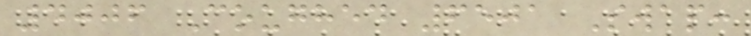4006 Coughed 6501 Swap:
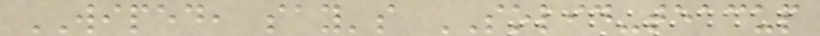WIPED, say's SOLID-teacup
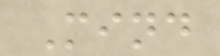Mind
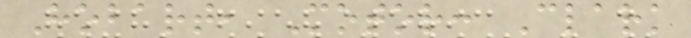Hobart, Motor: Clark
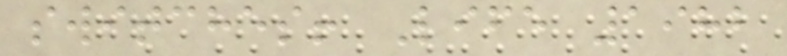switches! Life 1982
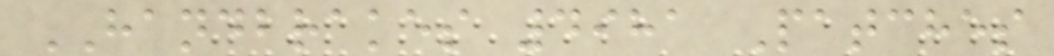HANDBRAKES 4981 Patches
